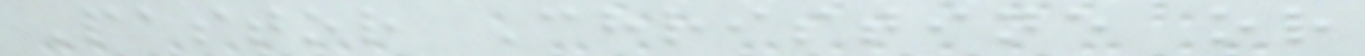Pastor Christine or
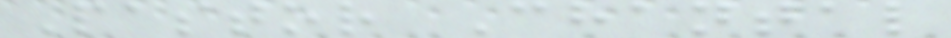Pastor Chantal
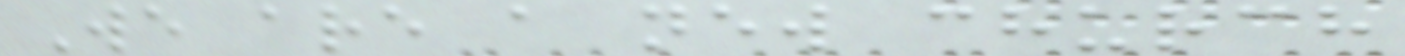We are a new church
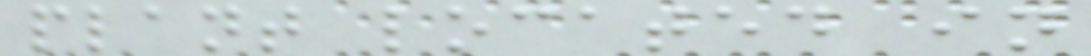plant located in
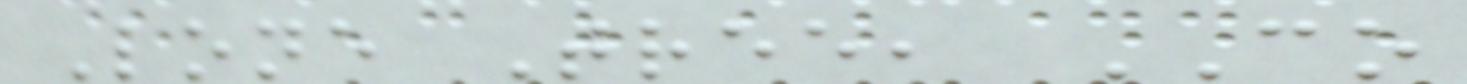Lone Tree, CO
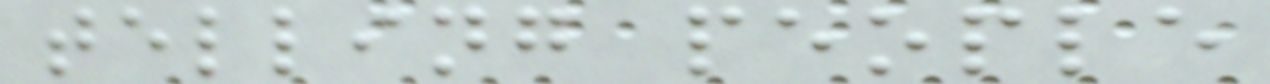telling people
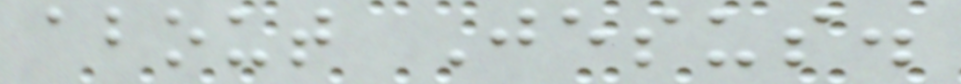about Jesus.
